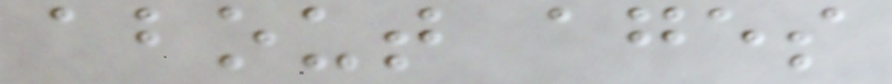about ages
